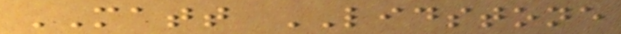MATT LIDSTONE
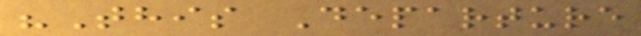"This Departure
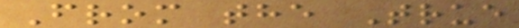From the True
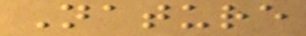Nature
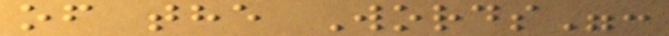of the Words":
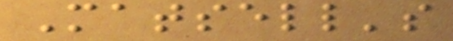Matsell's
